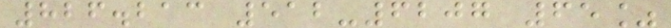826.213 512-6207 65%
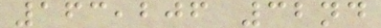163,206 32nd
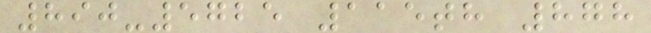890-5725 115th 878
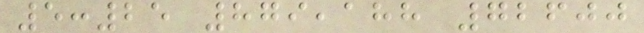5:25 879,188 72600
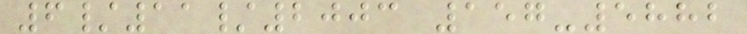6/11/2003 157-5882
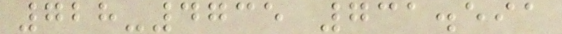728-4735 731.591
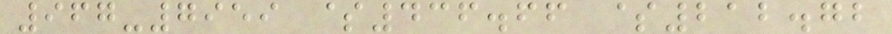967-7959 $436.66 $212.72
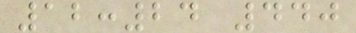12:24 440
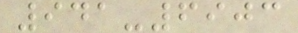941-6903
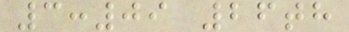3:09 26th
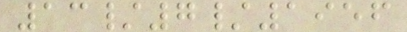13/7/1956
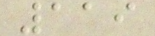119
